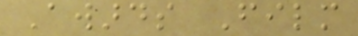Awards Film
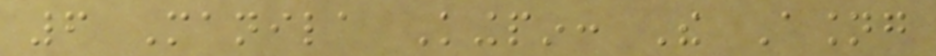6 Manila Kingpin: The Asiong
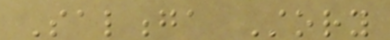Salonga Story
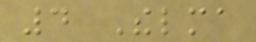4 Thelma
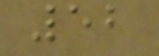52
